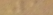1
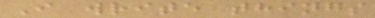I write things
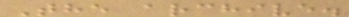The archive.
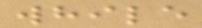while
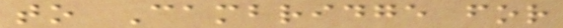to Cambridge for
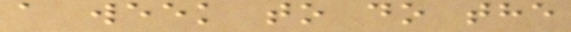a week to do the
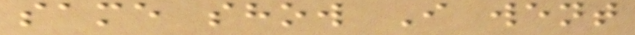same show I went
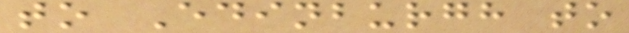to Edinburgh to
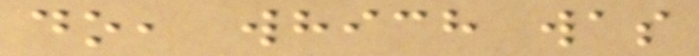do, which was
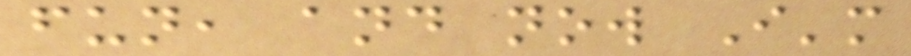fun, and now I'm
